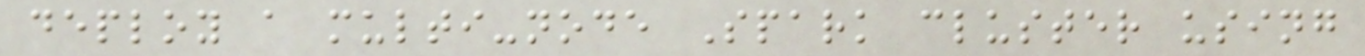deploy a multi-node Spark cluster using
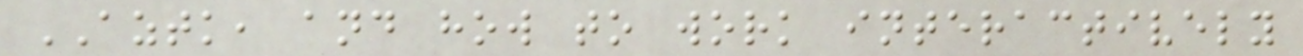AZTK, and how to work interactively
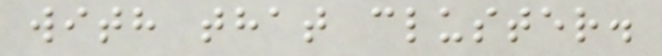with that cluster.
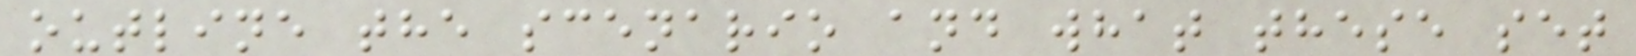outline the scenario and what these set
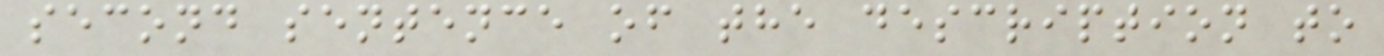second sentence of the description to
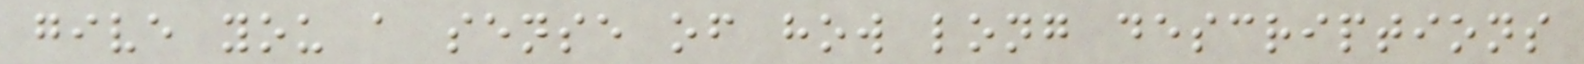give you a sense of how long descriptions
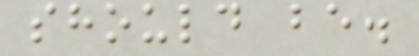should be.
